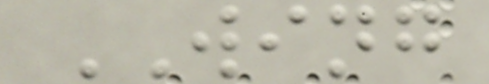WING
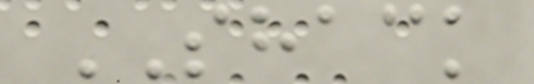SHACK
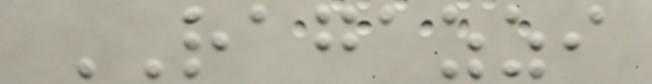RAGAZZI
